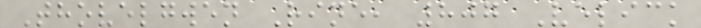Thovelgwen Rine, 807 Velick
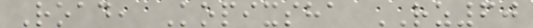Road, Kopixsha RZ60
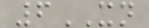6XN
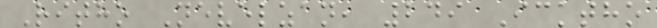Ritho Nevelzan, 249 Icktho
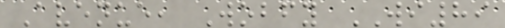Avenue, Wobfy WI89
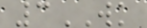3WK
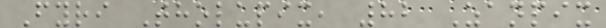Fyri Tholupix, 82 Zanpix
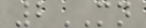2MN
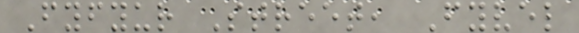Fyfyur Street, Fyvel
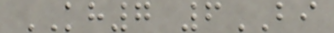KH7 6BI
